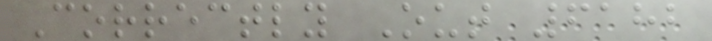Correctly Out 6182
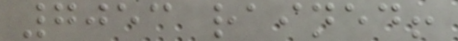7053 rained!
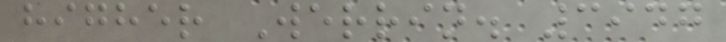higher Werrin. 3947
